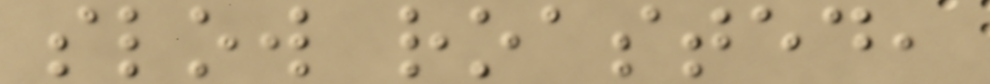slow roasted,
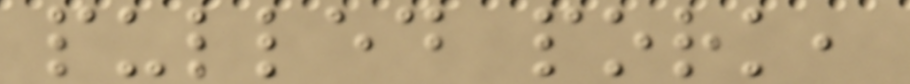pulled pork,
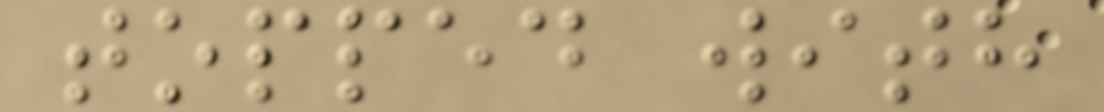topped with
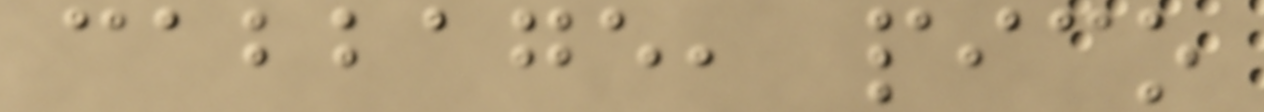cabbage, pico
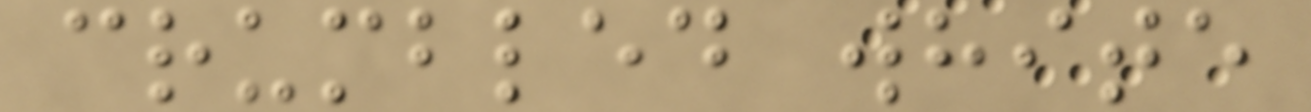crumbled white
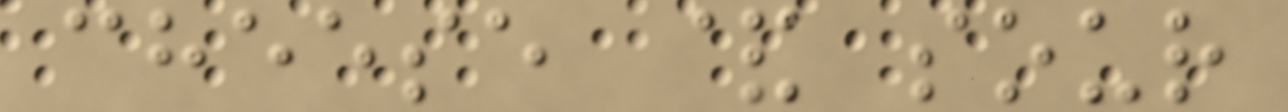cheese & sour
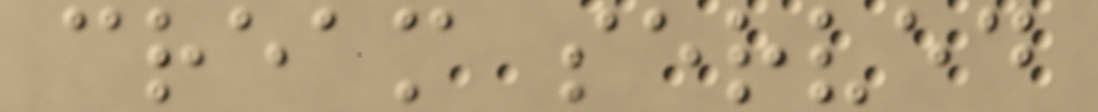cream served
